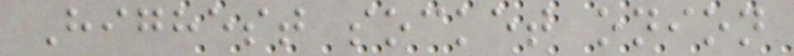Highest socket onion
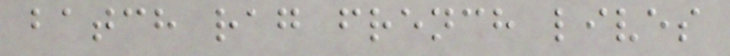batch rag french lives
